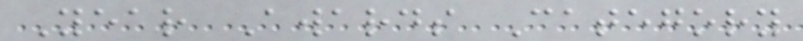Year Awards Category
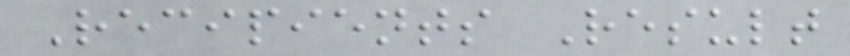Recipients Result
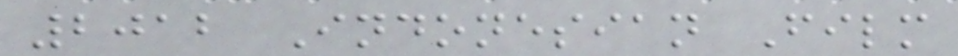2012 Indonesian Film
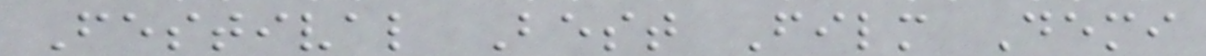Festival Best Film Demi
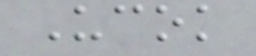Ucok
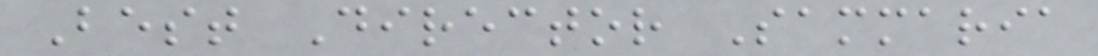Best Director Sammaria
